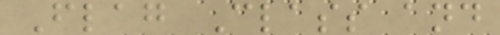Flag Class and
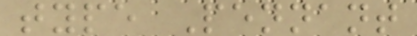type Pennant
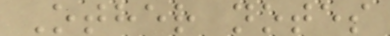Other notes
